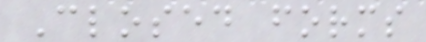Closed forms
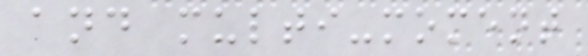and multi-moment
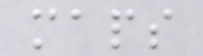maps
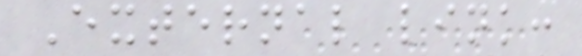External link:
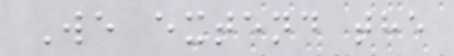We extend the
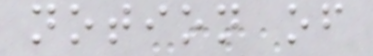notion of
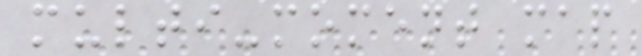multi-moment map
